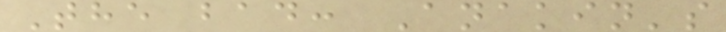The bad: Anakin's
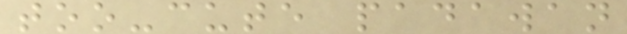too-cute padawan
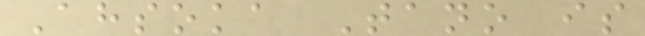Ahsoka Tano is
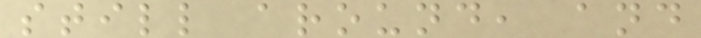still around, and
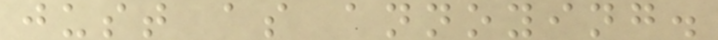just as annoying.
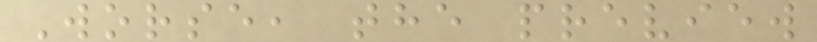Worse, the preview
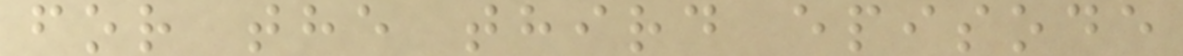for the third episode
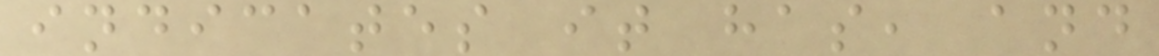indicates it has, and
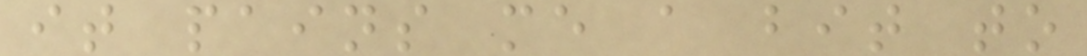it pains me a bit to
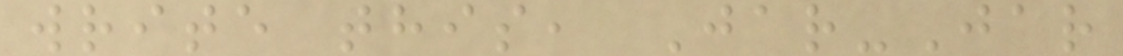write this, Jar-Jar
